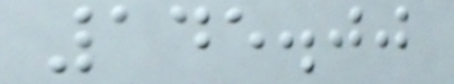145.00
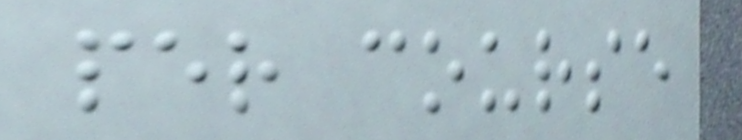per course
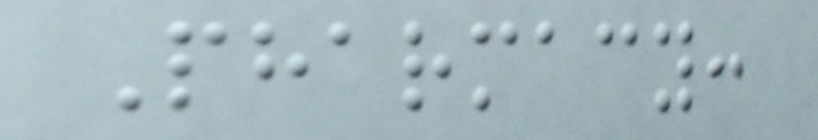Pharmacy:
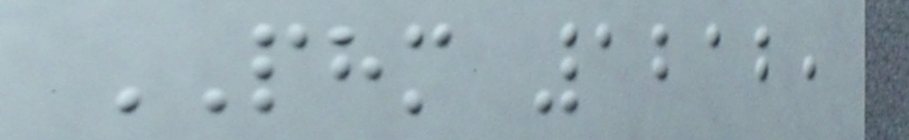PHM 1212,
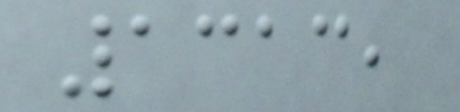1313,
